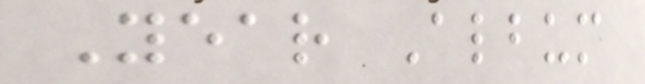Year Album
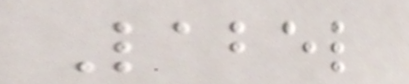Label
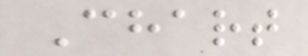Chart
